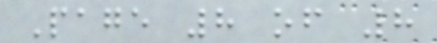Page 8 of 8
